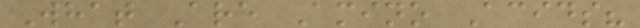What Are Amino Acids?
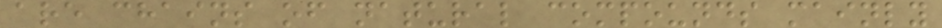are chains of natural compounds mainly
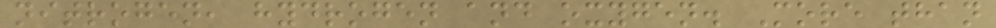nitrogen, hydrogen and oxygen. More than
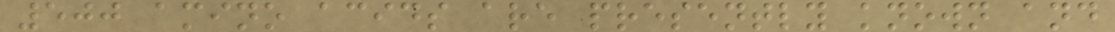500 amino acids are presently known and
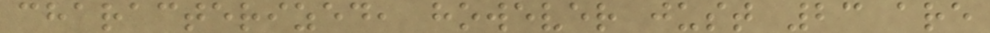characterized, however just 23 are
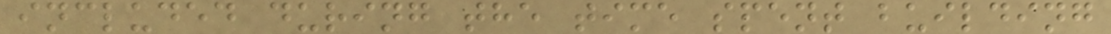included during the time spent building
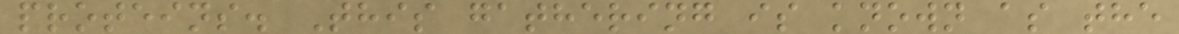proteins. This gathering is known as the
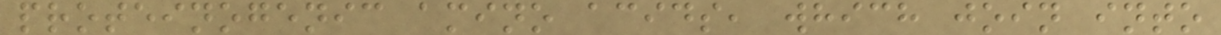proteinogenic amino acids, which join into
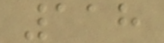118
